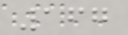167
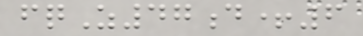fqZ47d+6
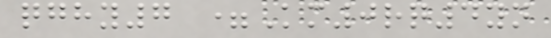qghy7 =Km0rq4yn
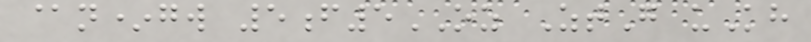@n*gw 5f5OZ ZtG uKh
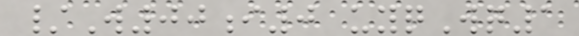/W00i0 uyqWq1
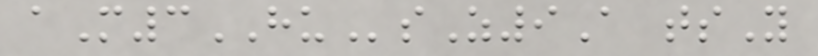aM3HUsZ9A tsY
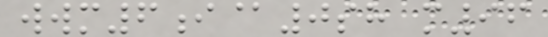wwm6i@0sh m96
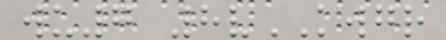wu7 8vKWGR
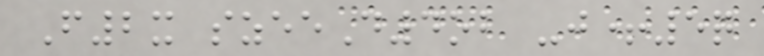F2x szeeD4ob -j+5q
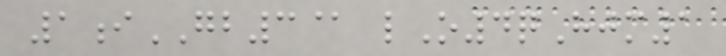1iGB3@ lO4qHjm1
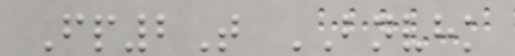Fp2T BNVHK
